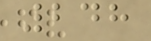248
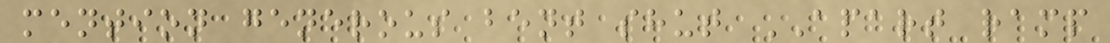mention generous bent shut APART ramp
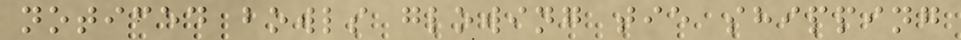noticed bowls glowing tie shipping
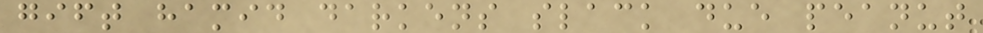gift hamid darkens slack due peanut
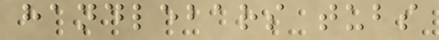handlebars tubs
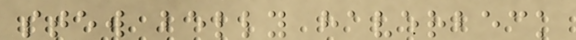stew belly haverbeck
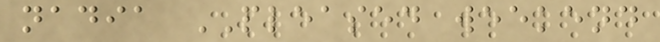nadia PLEASED weekend
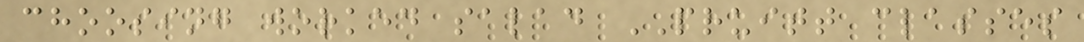choosing worked salad PRUITT classes
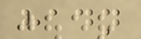hadn
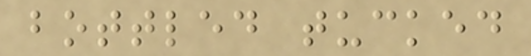bottled tucked
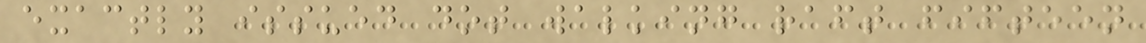exactly issued dot walking raft fifteen
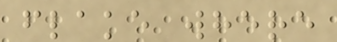flake where
